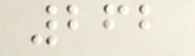262
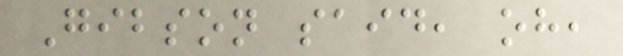Gibson said, oh,
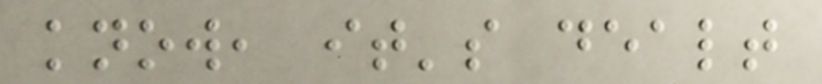know, it's dealt
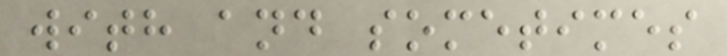with and sometimes
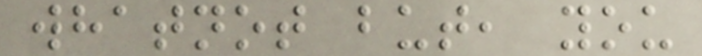whatnot but, you
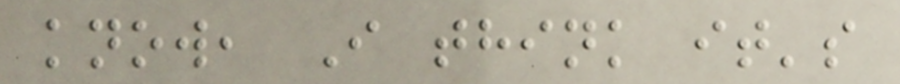know, I think it's
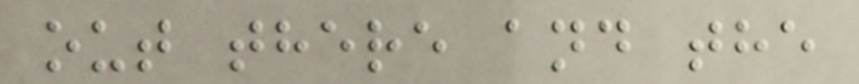out there and the
